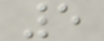5
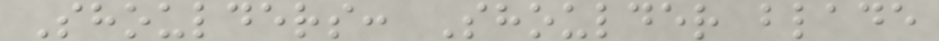Shoulders: Shoulder blade
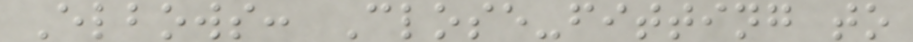Elbows: Close-fitting to
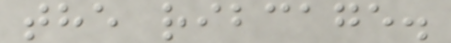the ribcage.
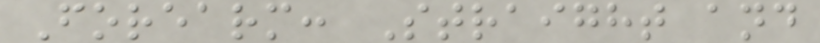Forearm: Straight and
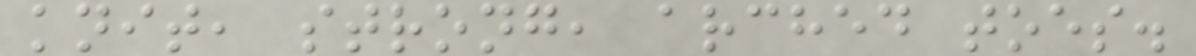knit, strong, arched toes.
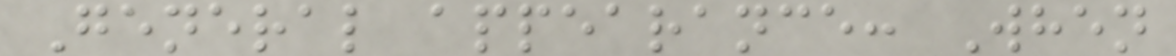General appearance: When
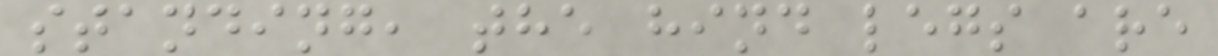standing, the hind legs are
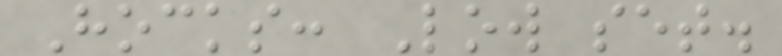Hocks: Low set.
